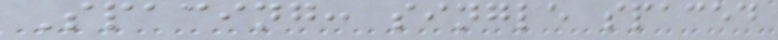Spacing: single spaced
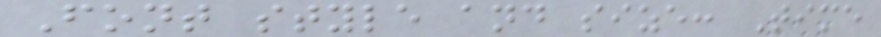Font style and size: Time
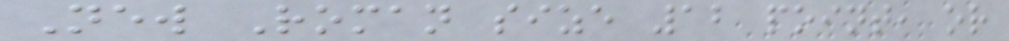New Roman size 12 point, or
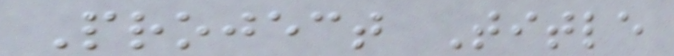Project Title
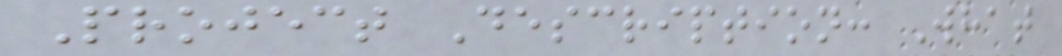Project Description: What
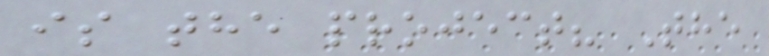is the project? The
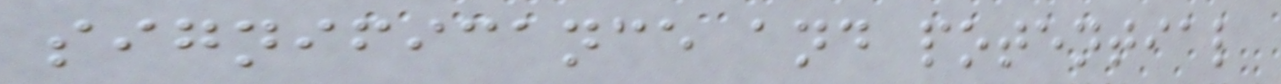significance and potential
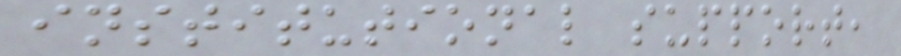institutional support,
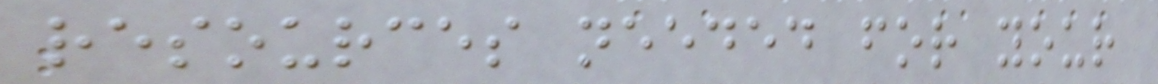resources needed for your
